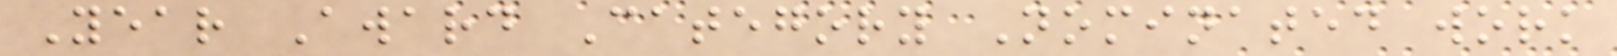Year Award Category Nominated work
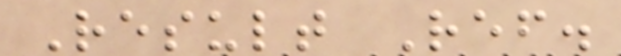Result Ref.
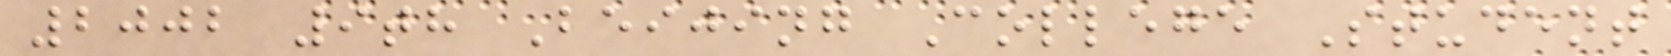2002 9th Beijing College Student
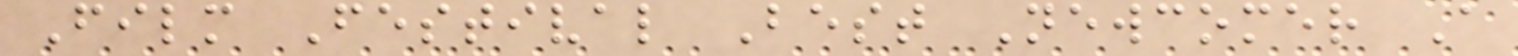Film Festival Best Newcomer A
